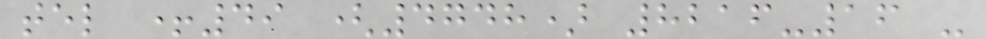tel +49 (4748) 8216-16 -
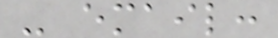- email:
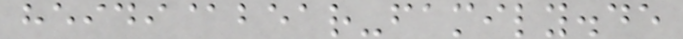heidi@bear-family.de
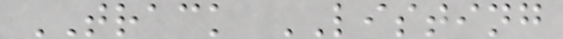TRACK LISTING
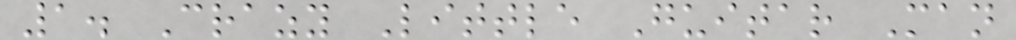1. Crazy Little Guitar Man
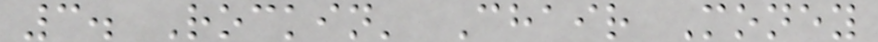3. Rockin' Chair Money
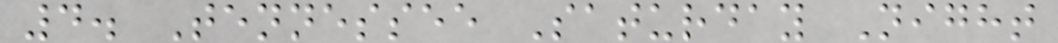4. Tennessee Saturday Night
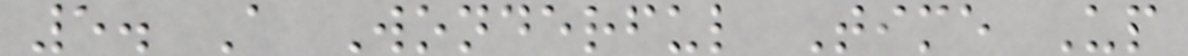5. A Wonderful Time Up
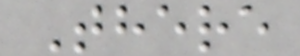There
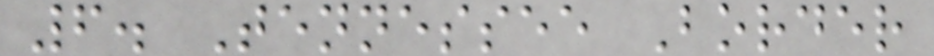6. Tennessee Border
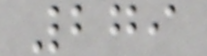279
